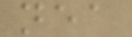nea
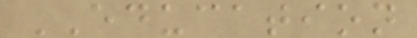EDUCATION
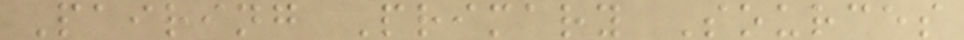Pairing Primary Sources
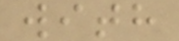with
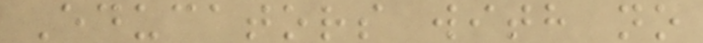Educators with no
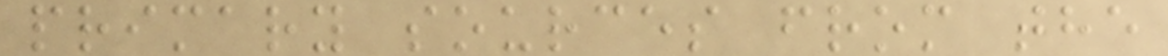primary sources from the
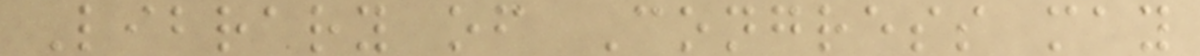Library of Congress may
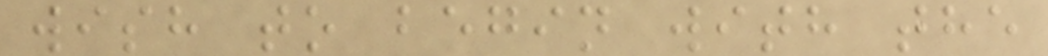wish to begin with the
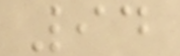94
